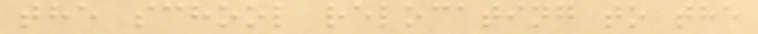the school relocating to the
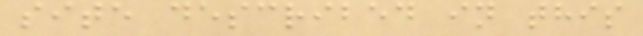site described in this
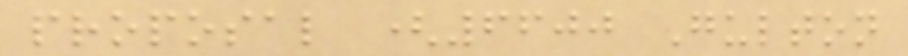proposal (6600 Gulton
